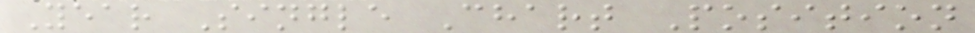Year Single Chart Position
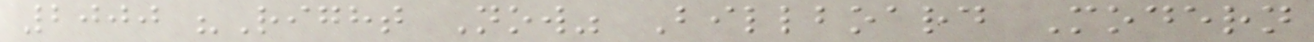2000 "Right Now" Billboard Modern
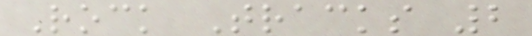Rock Tracks 2
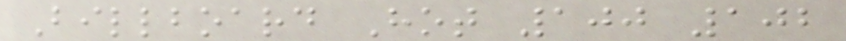Billboard Hot 100 102
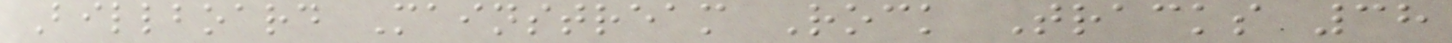Billboard Mainstream Rock Tracks 38
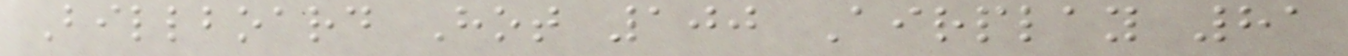Billboard Hot 100 Airplay 81
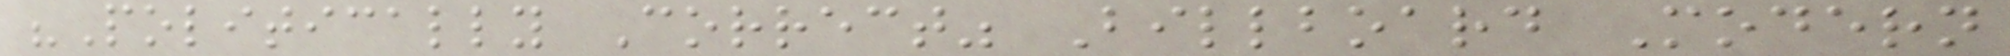"Politically Correct" Billboard Modern
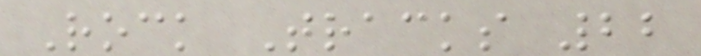Rock Tracks 22
